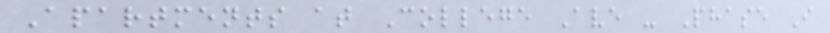Apartments at College Ave - Phase I
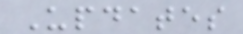Updates
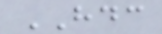HDC
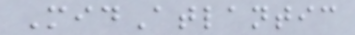MidAtlantic
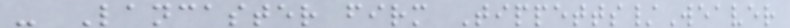- Lancaster firm Tippetts/Weaver
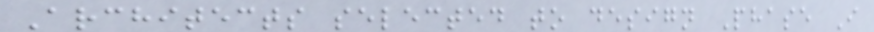Architects selected to design Phase I
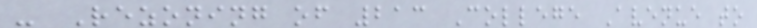- Rezoning of 213 College Avenue to
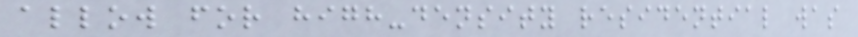allow for high-density residential was
